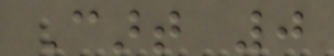Cart 0
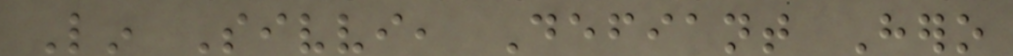Lin Sivvi, Defiant Hero
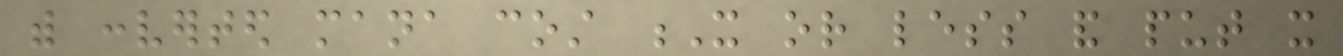with converted mana cost X or less and put it
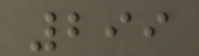299
